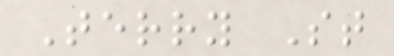Terry St
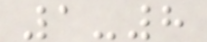1-8
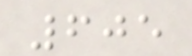605
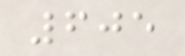605
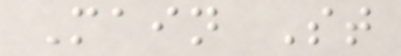Main St
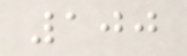100
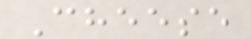Cheese
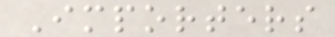Importers
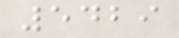5429
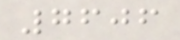7606
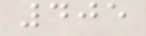405
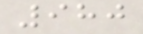980
